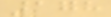178
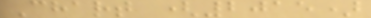Chart (2015)
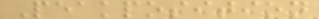Peakposition
